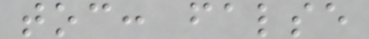toc: false
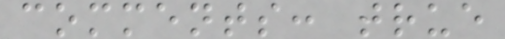comments: true
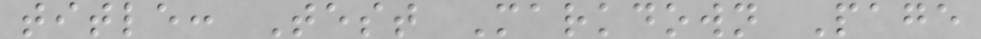title: Test Markdown Page
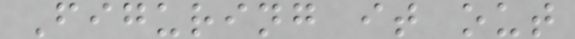Figuring it out
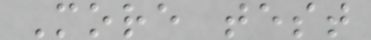More test
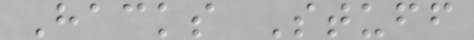Hacks Stuff
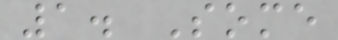1. Some
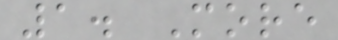1. More
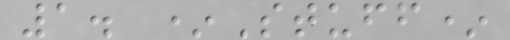1. *Stuff*
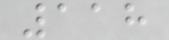118
